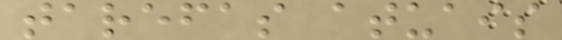tarefas atuais
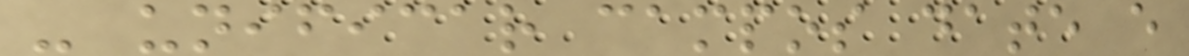- unificar campos date e
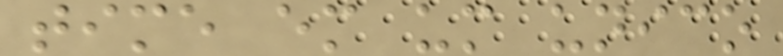time em um unico
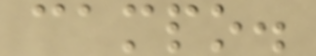campo.
